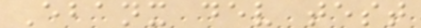Ebanx dev test
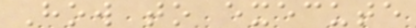How to execute
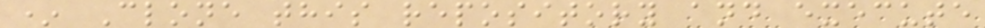* Clone this repository and execute
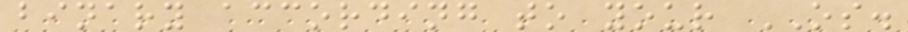binary according to your OS.
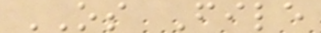OS File
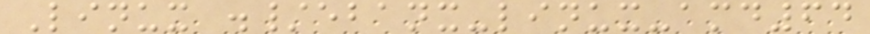Linux ./ebanx-linux-amd64
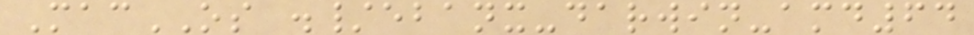MacOS ./ebanx-darwin-amd64
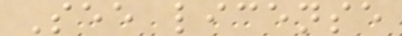See license
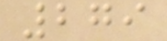279
